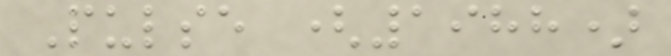Pulse (1988)
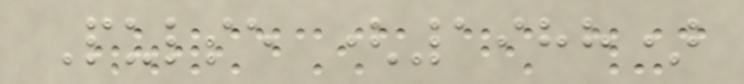Pulse (1988)
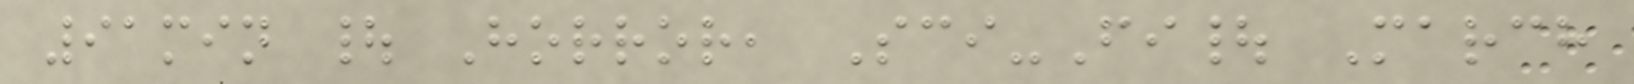91min | Horror, Sci-Fi| March
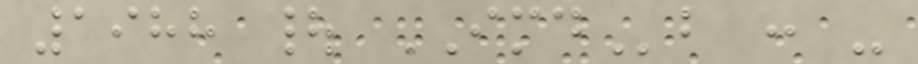1988 | IMDb : -
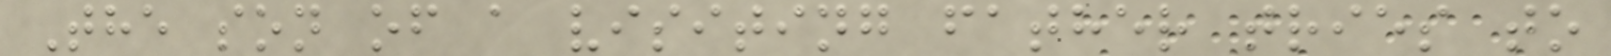The son of a visiting father tries to
